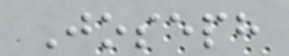Joseph
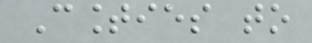Counties to
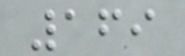169
